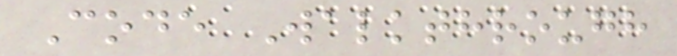Code Walkthrough
